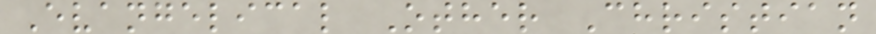Evangelical Other Christian
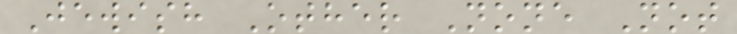Jewish Other None Not
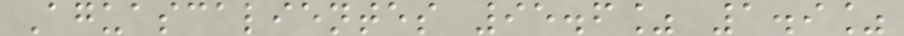Aguascalientes 95.6% 1.9%
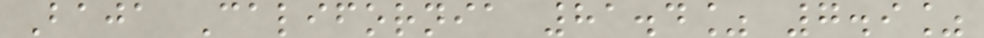Baja California 81.4% 7.9%
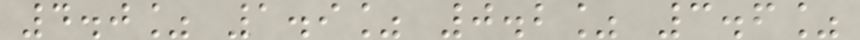4.0% 1.9% 0.2% 3.6%
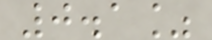0.1%
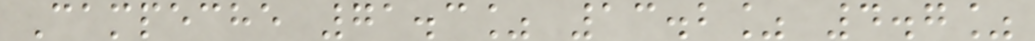Campeche 71.3% 13.2% 4.7%
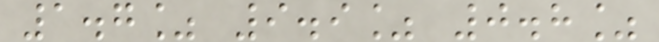1.7% 9.9% 0.8%
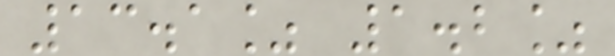13.1% 1.2%
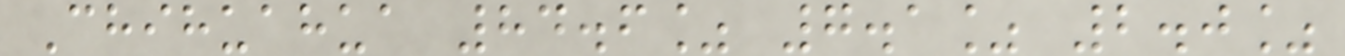Chihuahua 84.6% 7.1% 2.0%
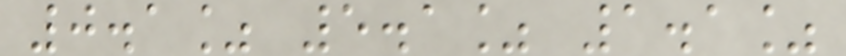0.1% 5.1% 1.1%
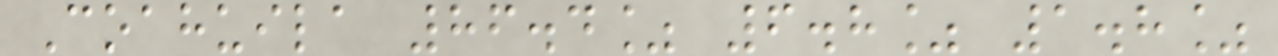Coahuila 86.4% 6.8% 1.8%
